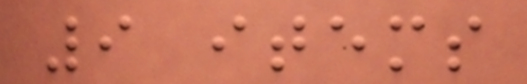9 items
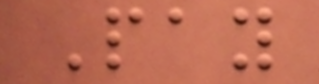Pay
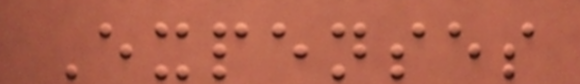Expenses
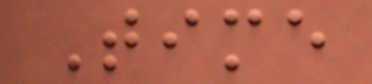Time
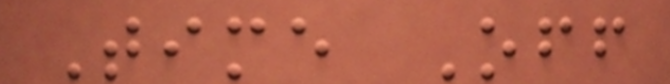Time Off
